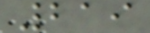219
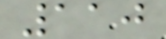110
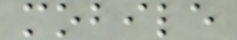mobile
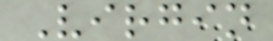Virgin
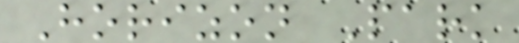Horizon Park
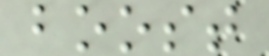boost
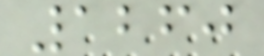1260
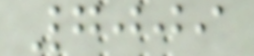7009
